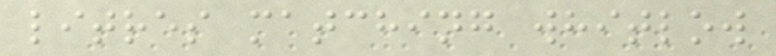litres matching whitlow
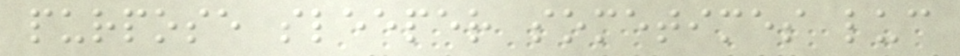purpose sleeper sometimes luc
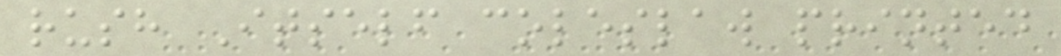rush Itself coleslaw printed
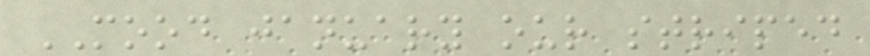MOOD january our striped
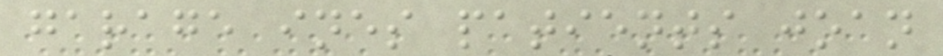garage ines patients joan
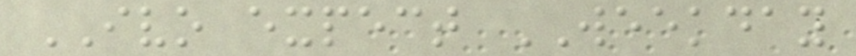IVO expect WEEKDAY
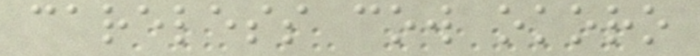careless cow okoro
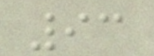93
